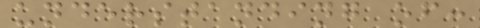understanding of:
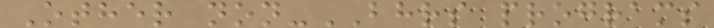Other non-BHRS programs
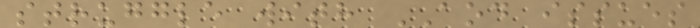struggle with AOD issues
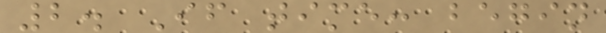2. If time: begin
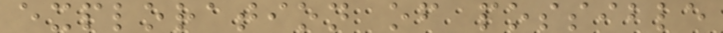exploration of possible
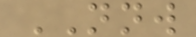NNW
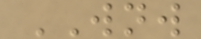WNW
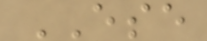ESE
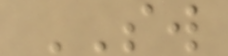SW
